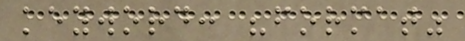keyword: "format"
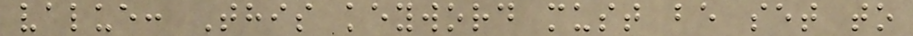value: This keyword must be set to
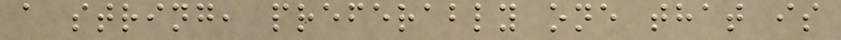a string, preferably one that is
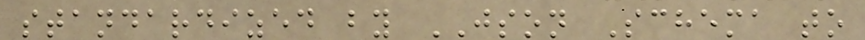standardized by JSON Schema to
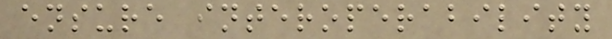ensure interoperability
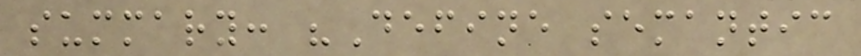summary: "Define semantic
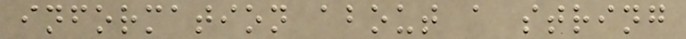information about a string
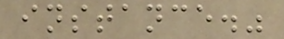instance."
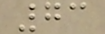73
